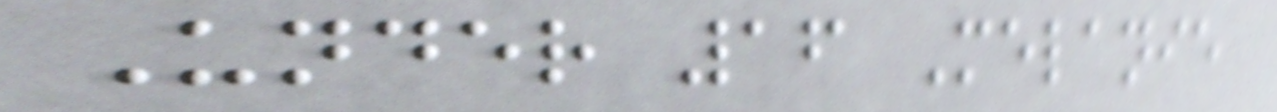Under 16 Melanie
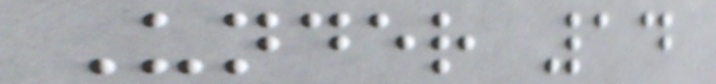Under 14
